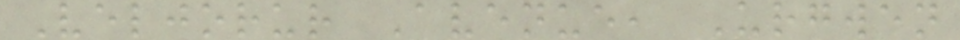Veljorur Avenue, Urgwen
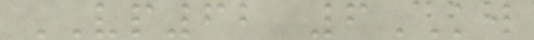VP62 6KW
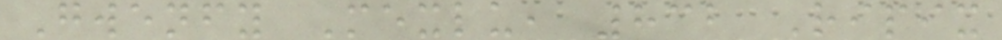Gwenfy Mexlu, 832 Ripix
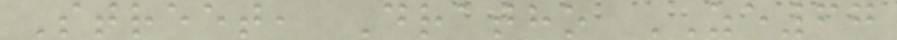Street, Dratho ZE67
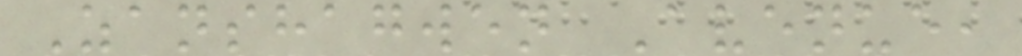Zanshagwen Avenue,
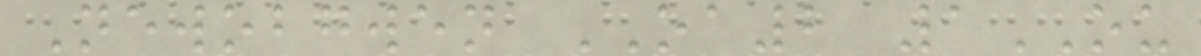Newobgwen OA2 1OU
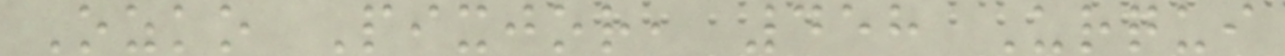Ozko Pixjor, 458 Urqui
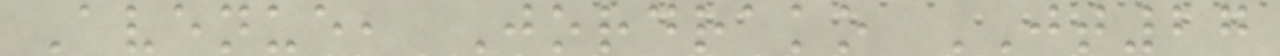Avenue, Jordrako JT27
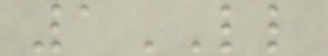1LL
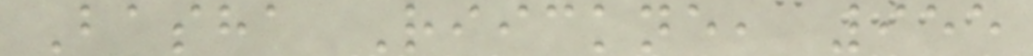Basha Riickne, 955
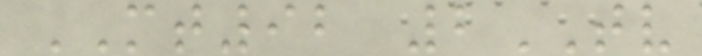MT92 2TV
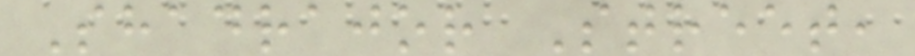Shadrajor Street,
